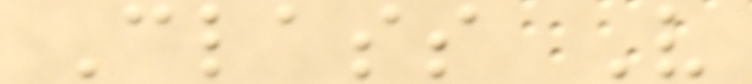Class V
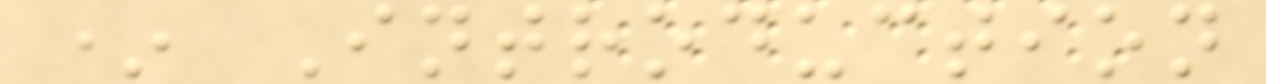* Introduction
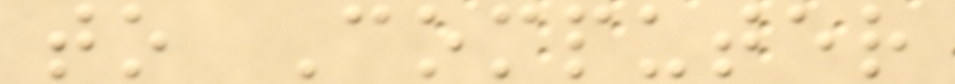to Computer
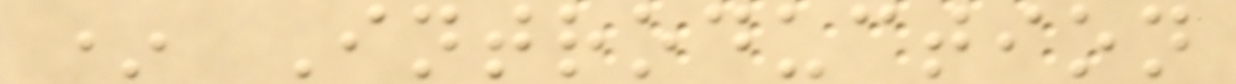* Introduction
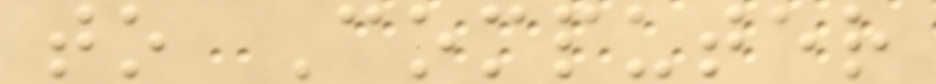to Computer
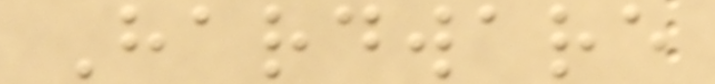Hardware
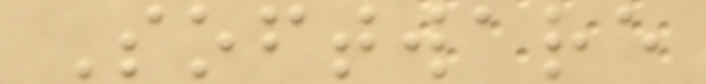Software
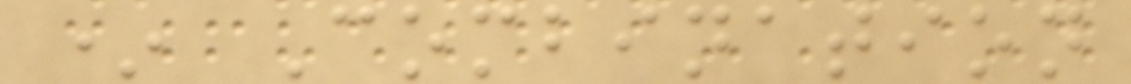* Combination
